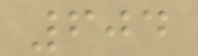604
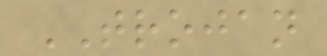TROJAN
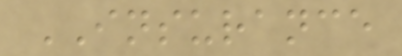INSURANCE
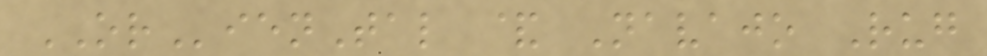ORienTal & Navajo Rug
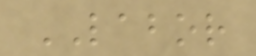LABOR
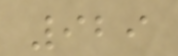929
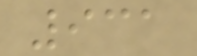931
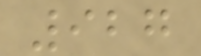927
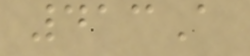413A
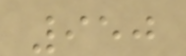950
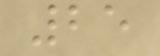25
